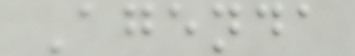Agenda
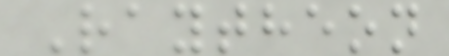Raytheon
